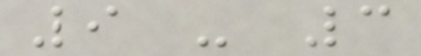9 - 3
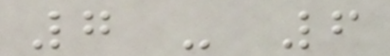7 - 6
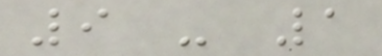9 - 1
